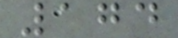174
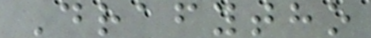Drafytho
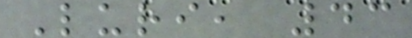Luri, 43
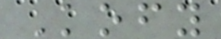Kofy
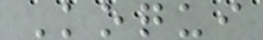Koqui
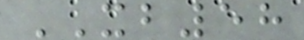XB58
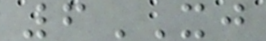6XJ
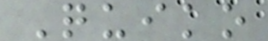Quiko
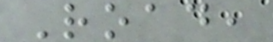Road,
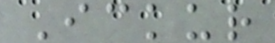Ickur
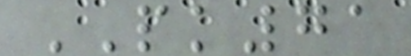PK71
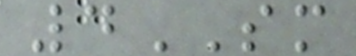4SM
